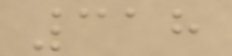318
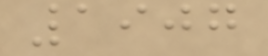1907
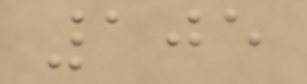105
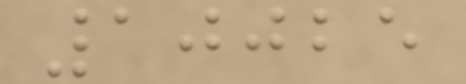10025
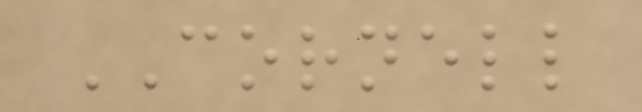CORNELL
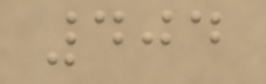404
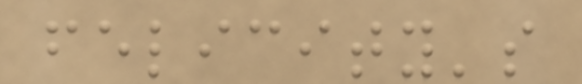felicity's
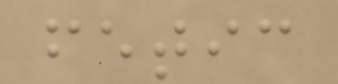fetic
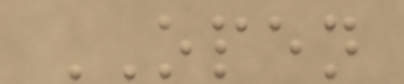OPEN
